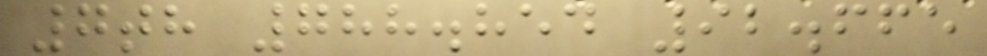7th 788.854 92.665
